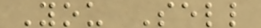You Sell
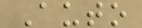Auto
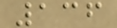136
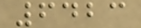6423
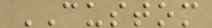CUSTOM
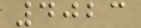4023
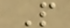P
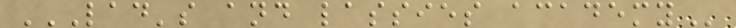LAD'S AND LASSIES ACADEMY
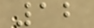12
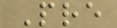Pre
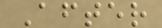After
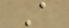A
